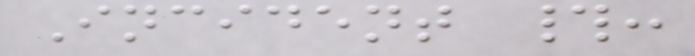Incident #:
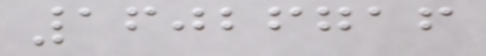16026716
